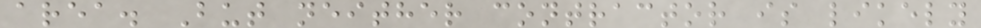area. But neither contractor is likely
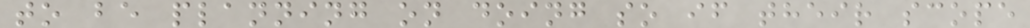to be planning on doing so if their scope
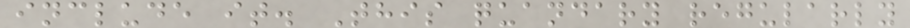include it. This quandary regularly
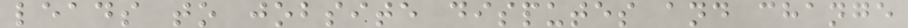leads to jobsite disputes and change
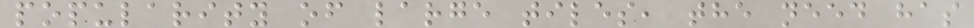popularity of large tiles, the need has
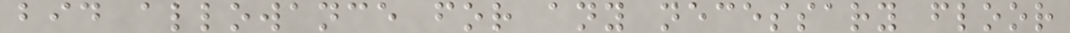bid allowance for any necessary floor
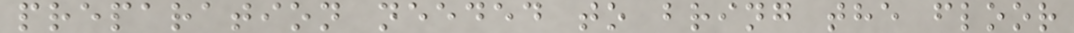preparation needed to bring the floor
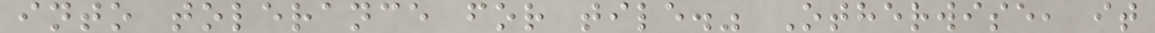into tolerance for tile." Otherwise, it
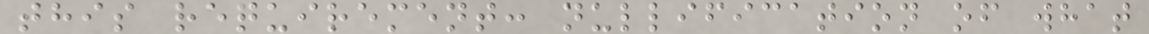this requirement: nullification of what
